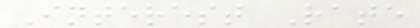Interest Rate
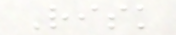Risk
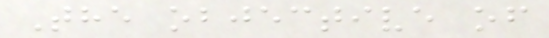The objective of
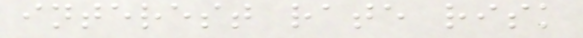interest rate risk
